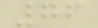76
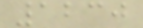1230
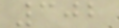302
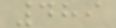489
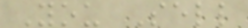You Sell
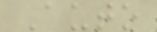Auto
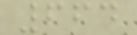664
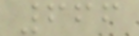666
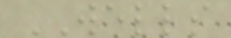WELLS
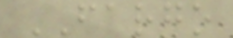FARGO
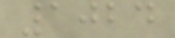1024
